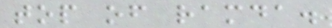top of ramda.
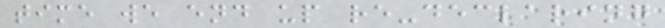time we end up re-declaring
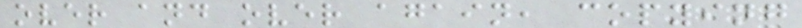over and over again, copying
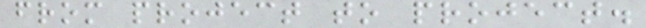from project to project.
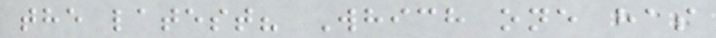the latest? Which one has
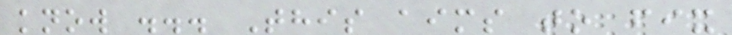know ... This aims to fix
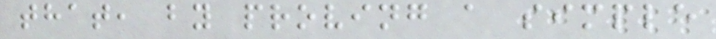that, by proving a simple
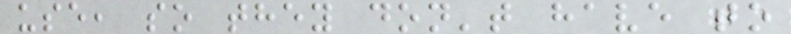use, so they don't have to
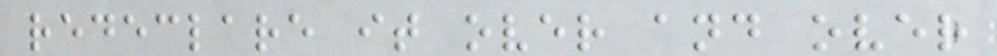redeclare it over and over
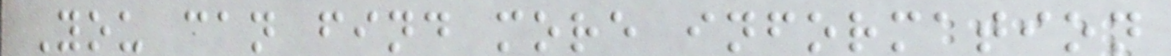You can find more information
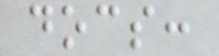docs:
